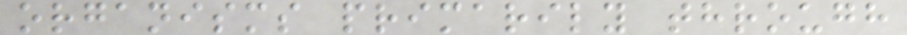organisms primarily through
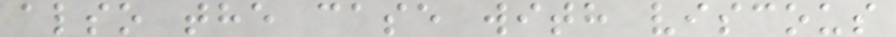also the case with viscous
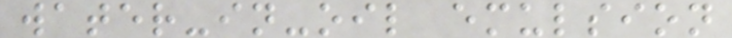water-in-oil emulsion
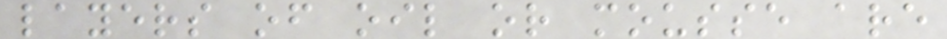layers of oil or mousse are
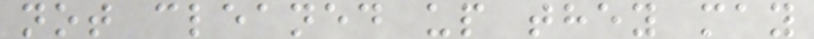not cleaned up they may
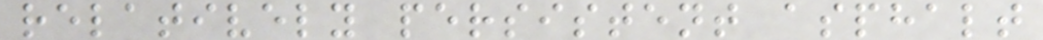relatively persistent asphalt
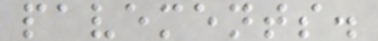pavements.
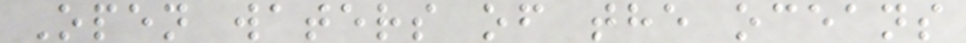Open waters of the oceans
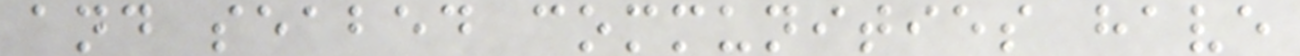and seabed communities have
